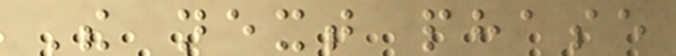The next phase
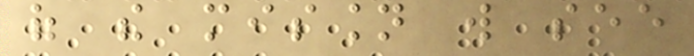of the mission will see
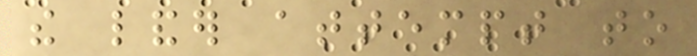the lander attempt to
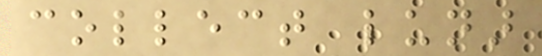collect lunar
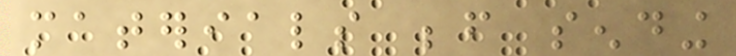materials before sending
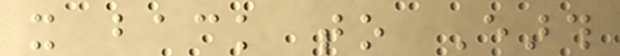it back to Earth
